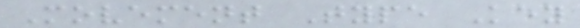Movement Type Key
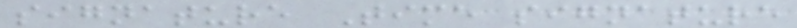signature Time signature
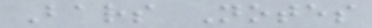Bars Notes
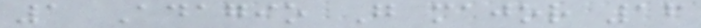1 Adagio G major 16
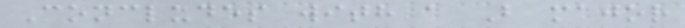Concludes with a B major
